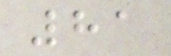81
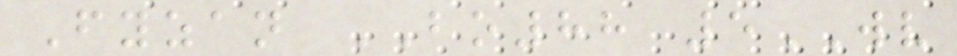Fyzan BO88 5WV
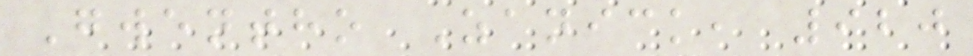Gwentho Zanick, 920
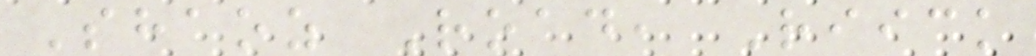Shaoz Road, Riick
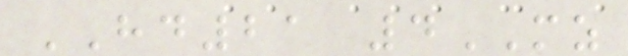HD21 4MZ
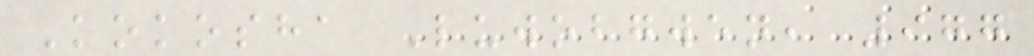Kokosha Luwobgwen, 977
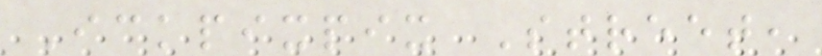Ickpixpix Street,
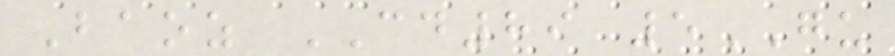Baoz CD89 5GU
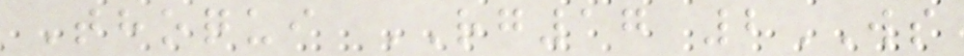Thoqui RG17 2WS
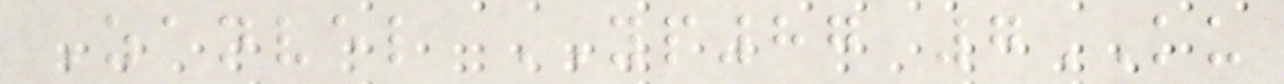Zanvel YP87 7KU
